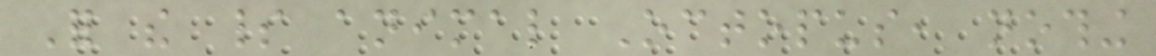For the spirit animal Octopus, nothing
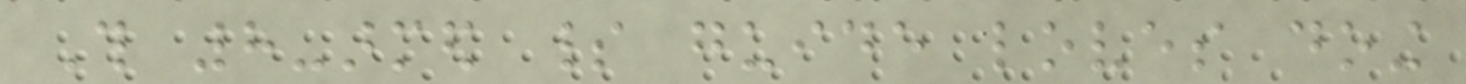This 8-armed spirit guide loves doing
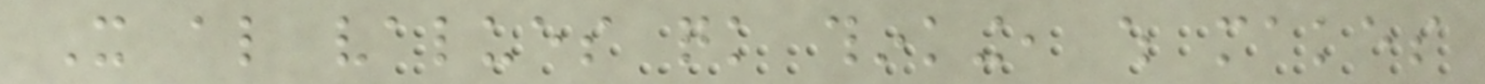It also values quick thinking, which makes
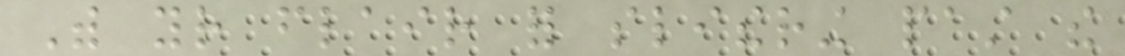With your flair for slithering past the
